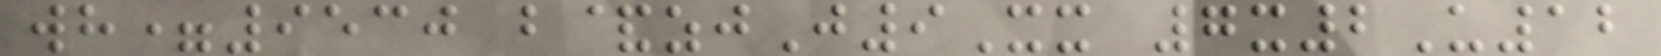wh=9530 b&zjJ9Xx 7x2U12
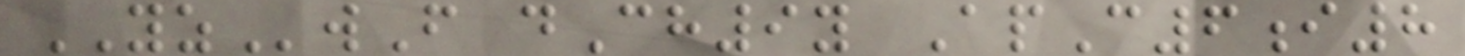YZwF dCh9y ApC6i8
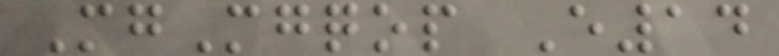MgMgqop E14
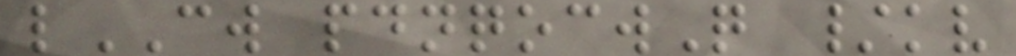lCW pdnqocwQ /kv
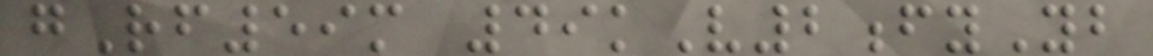gRf59m 49kV2fyYb
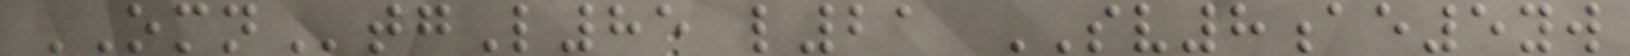OMNtgL85 l21 SV8ae5yw
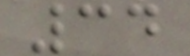34
